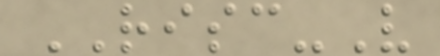RISC-V
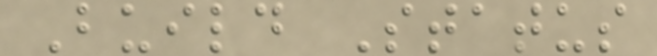Build Status
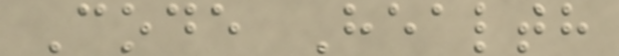Code Health
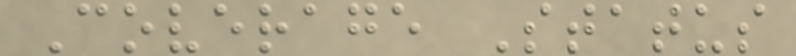Coverage Status
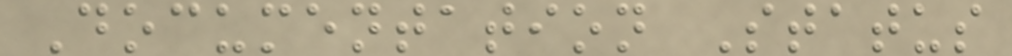Documentation Status
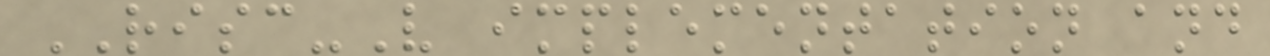RISC-V implementation and
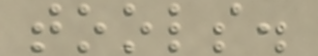tools.
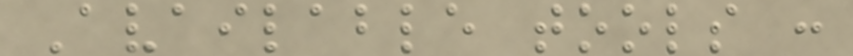Available tools :
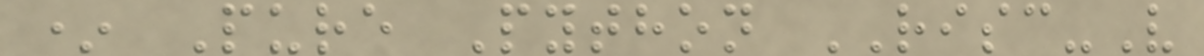* Pure Python RISC-V
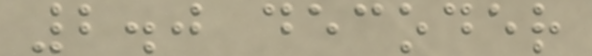2.0 decoder
